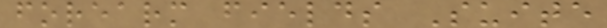forearm fields Suite
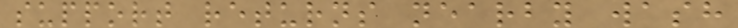support returns nearby wash
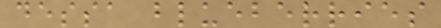dessa blueberries
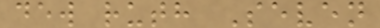dew ruth Seven
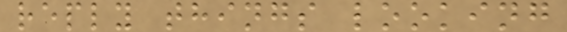reply things looking
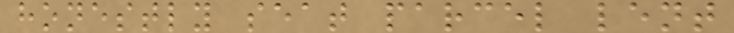honestly seat parcel lent
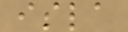isla
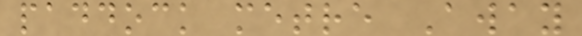paddock metre Away
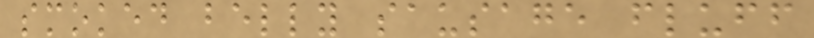smoked belly sausage fluff
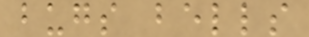bugs bells
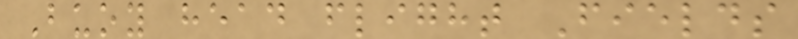Buoy head flight Fields
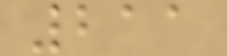211
